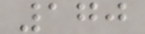170
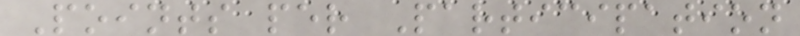Points per Participation
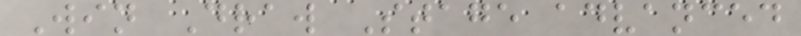Win Draw Stage advanced
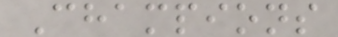Champions
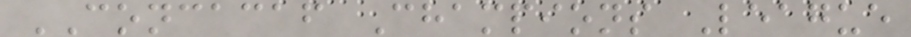CONCACAF Champions League
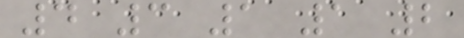4 3 1 1 2
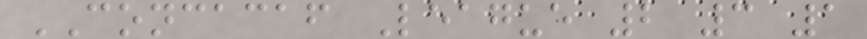CONCACAF League 2 3 1
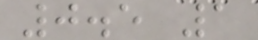0.5 1
